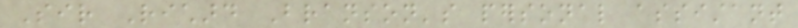Sir Richard Branson's personal assistant
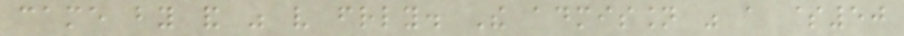came by and was very friendly. The admission was a $50
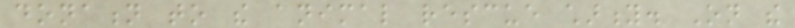donation to the animal rescue charity. On the
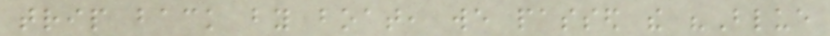trip back by boat, we passed the "Blue
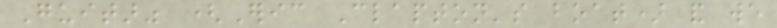Guitar" (Eric Clapton's boat) and we
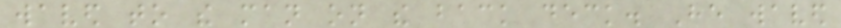waved to the man on the back deck. He waved
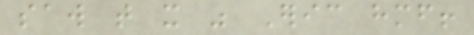saw that it was Eric himself!
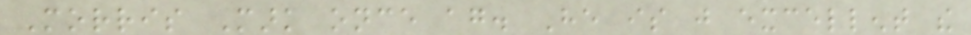Morris Mark once again. He is just excellent the
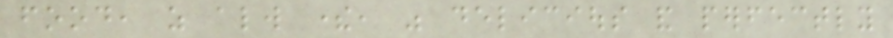food, as always there, was delicious and perfectly
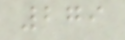279
